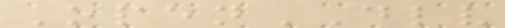OpenDLV
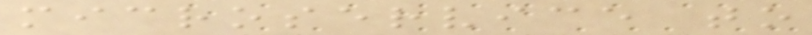microservice to
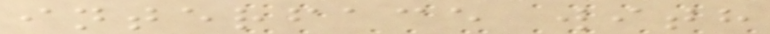interface with
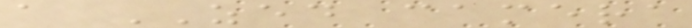a ZED camera
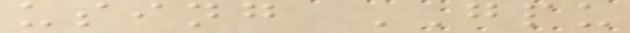using GPU
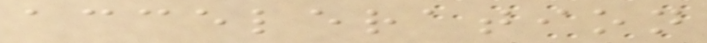acceleration
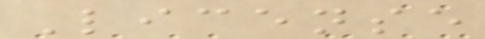License
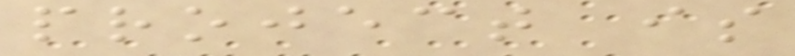project is
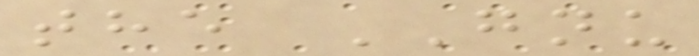the GNU
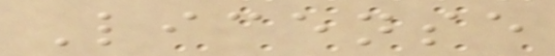License
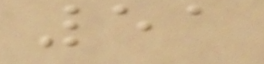51
